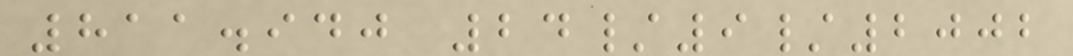811.940 24/9/2002
